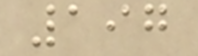197
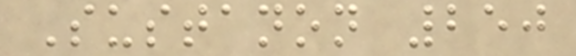Sustanon 250
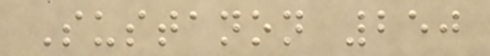Sustanon 250
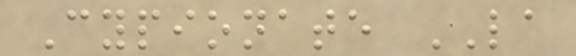Cypionate LA
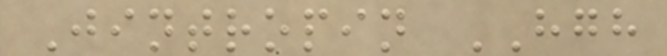Jintropin HGH
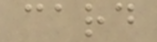card
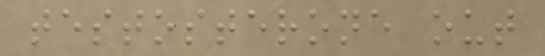testosterone out
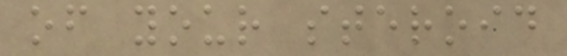of your steroid
